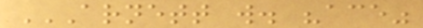ARNETT W. "ACE"
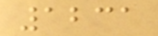1231
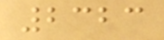2323
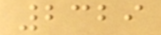2329
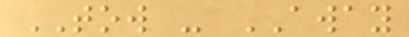TOW - AWAY
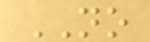NO
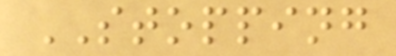STOPPING
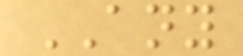ANY
